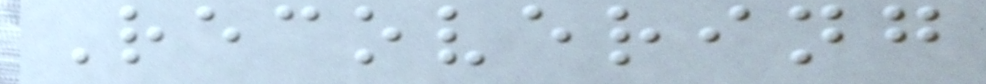Recovering
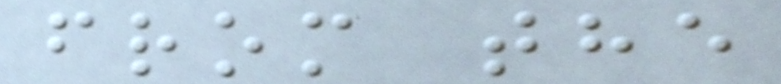from the
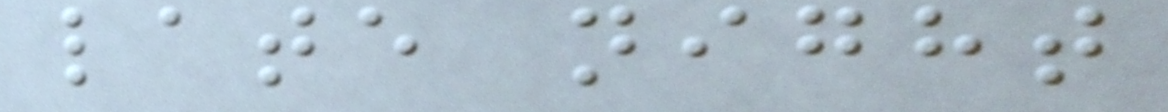late night
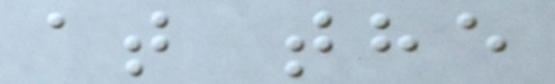at the
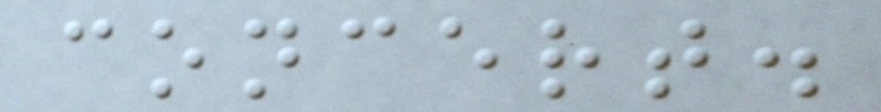concert.
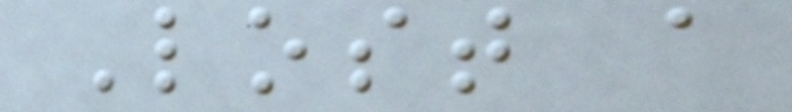Lost a
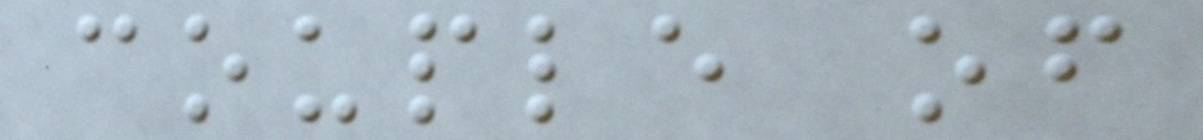couple of
